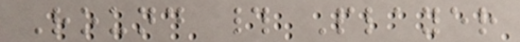Round # Player
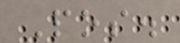Pos.
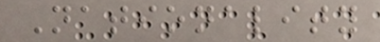Nationality
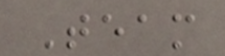Team
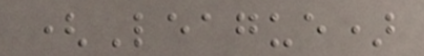(League)
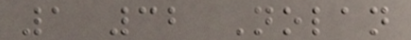1 32 Nolan
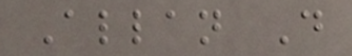Allan D
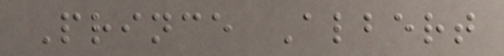Prince Albert
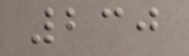230
